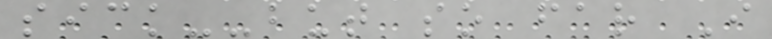sick--but so far I
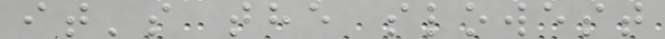it's the slowest
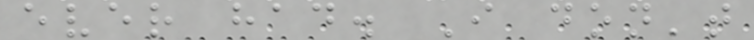ever had. I don't
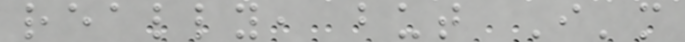really, but I'm
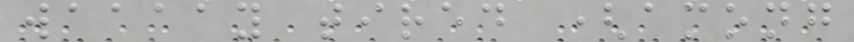waaaay tired (among
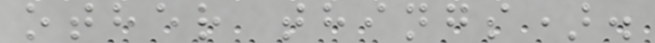other things).
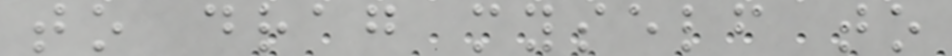to drag myself to
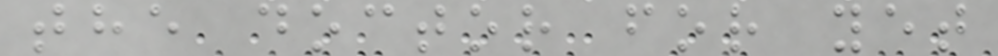the doctor for yet
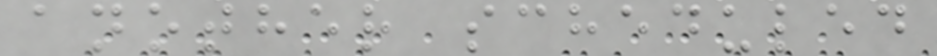another scheduled
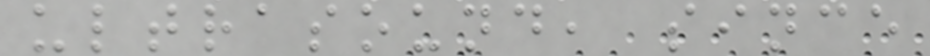ultrasound, since
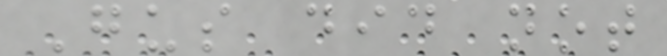Gus did not
